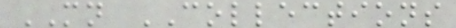MN COLLECTIONS
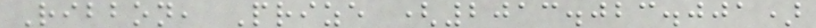Ribbon, Prize (2013.023.001)
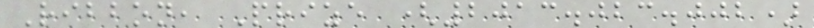Ribbon, Prize (2013.023.002)
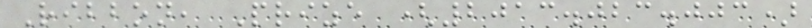Ribbon, Prize (2013.023.003)
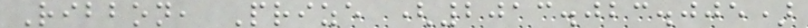Ribbon, Prize (2013.023.005)
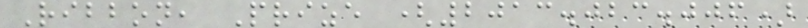Ribbon, Prize (2013.023.006)
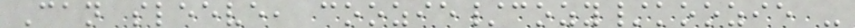Can sleeve, coozie/cozy/koozie -
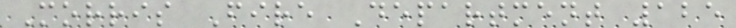Morris Fire Department 125
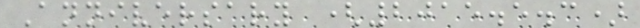Anniversary (2015.5.3)
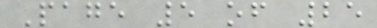Page 5 of 25
